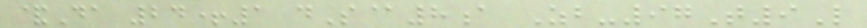&Da 24+1 dS@8a Zb-97T9L
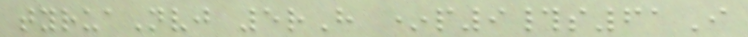tyruaNvj 5rH *p9#s61I
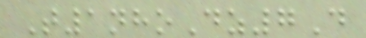T1nhoDz7D
